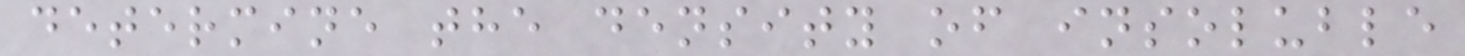determine the density of insoluble
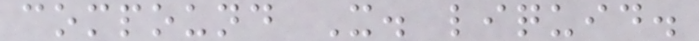compound X. liquid.
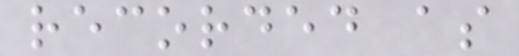recorded as
